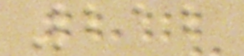212
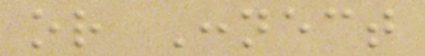or Connect
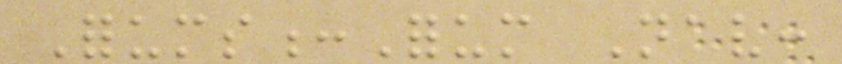Forums:Forum Nav:
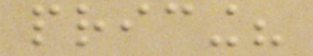pricing?
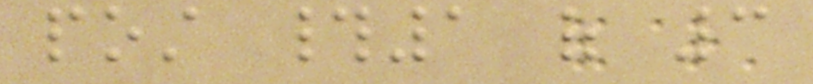post #1 of 3
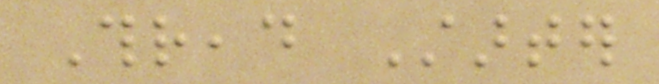Thread Starter
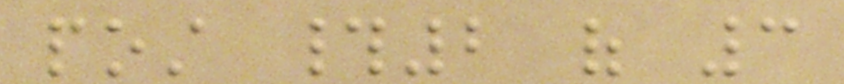post #2 of 3
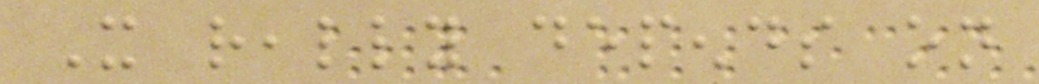It really depends on
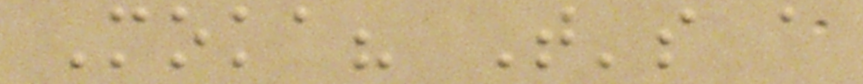Moka? That's a
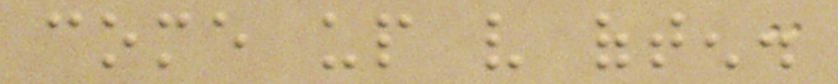come up very often.
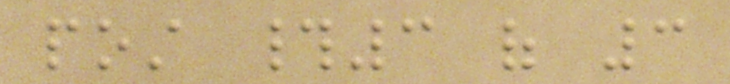post #3 of 3
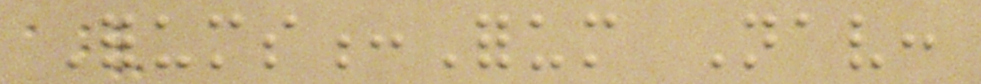Forums:Forum Nav:
